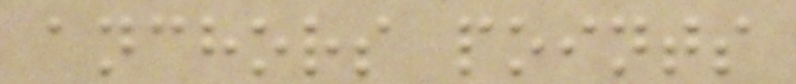anchors points
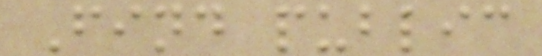Find public
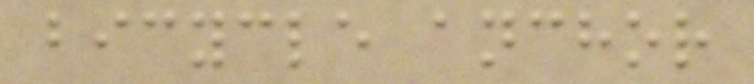bicycle anchor
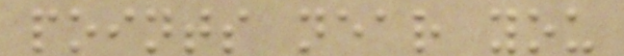points near you
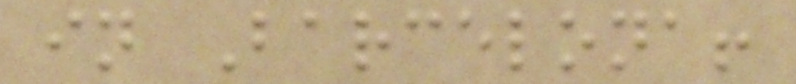in Barcelona!
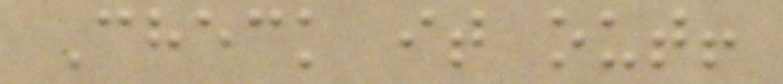Check it out!
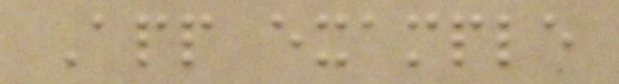App example
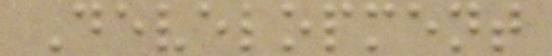Development
